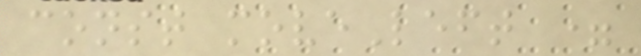const moveLeft =
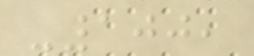-100,
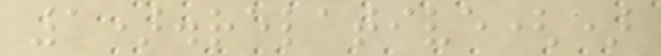1).relative()
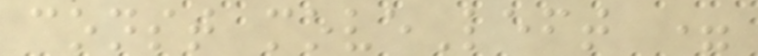const moveLeft =
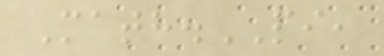Math.PI,
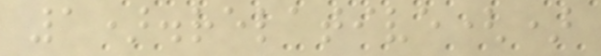1).relative()
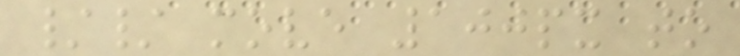// move 100px to
